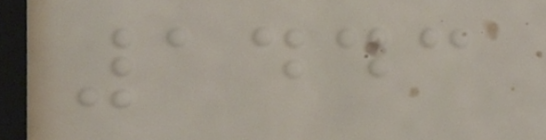1443
